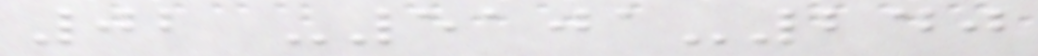02 -5101-240
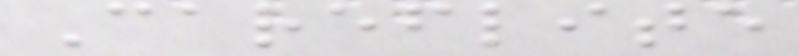Careflite
